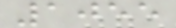1055
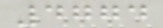4774
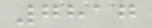7817
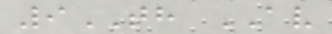9TH AV
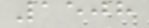1508
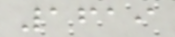1619
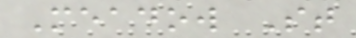Meadow St
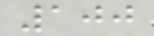100
